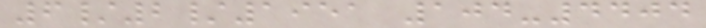6/2/1951 104-4404
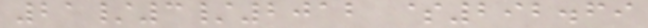21/3/2012 $292.69
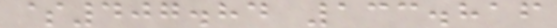$407.84 133.816
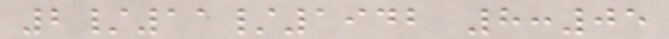2/11/1942 8:05
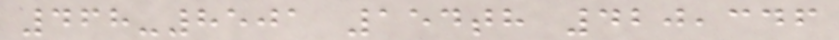468-8501 154th 420,346
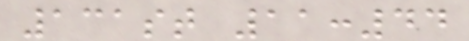131st 11:44
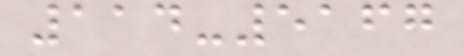114-5167
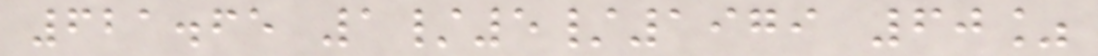621.65 1/5/1979 60%
